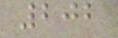202
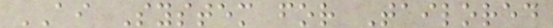AI System for Tailored
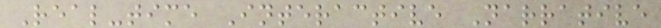Real-time Interactive Narrative
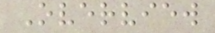Overview
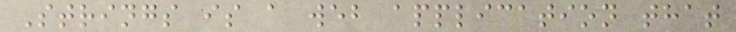Strings is a web application that
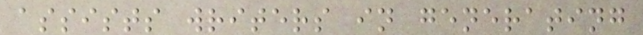assists writers in generating
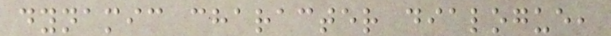dynamic character dialogue,
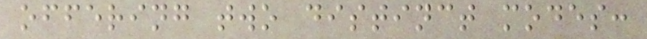offering two distinct modes:
